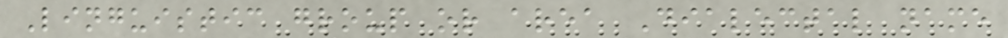Linguistic group or area Dialectal name
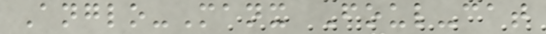Anglo-Manx Foul-cat
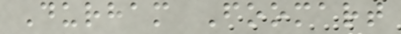Durham Foomart
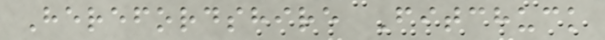Herefordshire Fitchuck
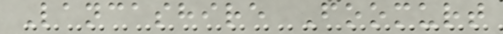Lancashire Foomurt
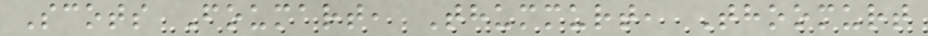Scots Foumart, Thummurt, Thoomurt
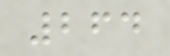264
